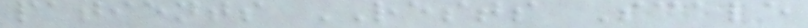patients RESTS Scale
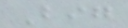Big
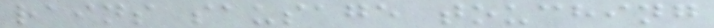rains sausage touching
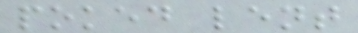poked lent
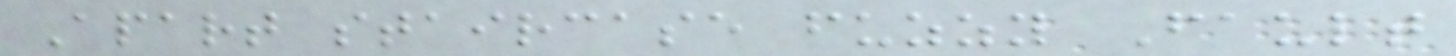Apart staircase fuzzy Fault
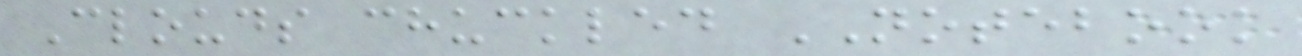Clouds chuckled NOTEBOOK
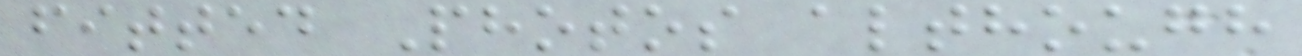fitted Photos although
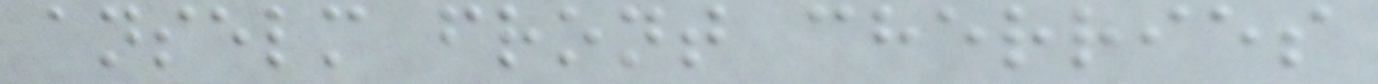anselm front cherries
